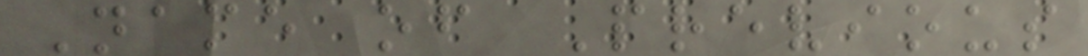Name of Previous
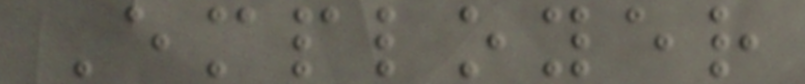Employer
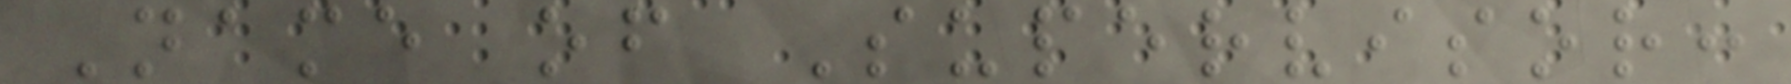Name of Supervisor:
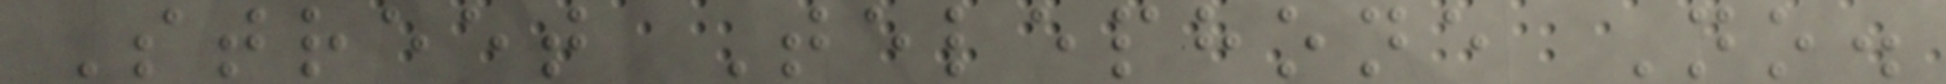Street Telephone No.
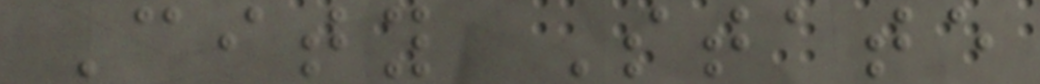City State
